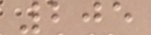205
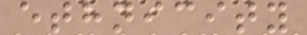ethnicity
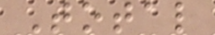Total
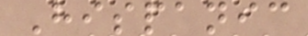Hispanic
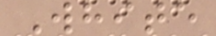White
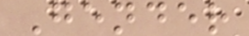Gender
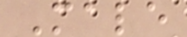Male
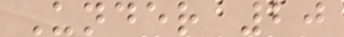Under 20
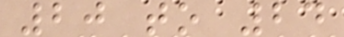20 to 24
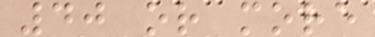40 or more
